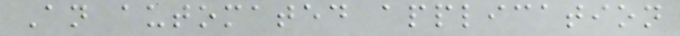An automated application
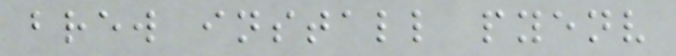brew install pyenv
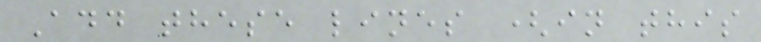Add these lines (in this
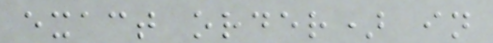exact order) in
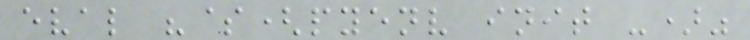eval "$(pyenv init -)"
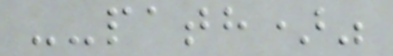--path)"
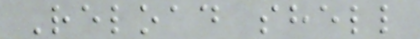Reload shell
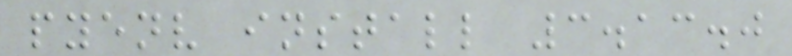pyenv install 3.13.0
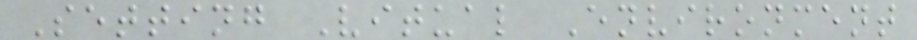Setting Vitual Environment
